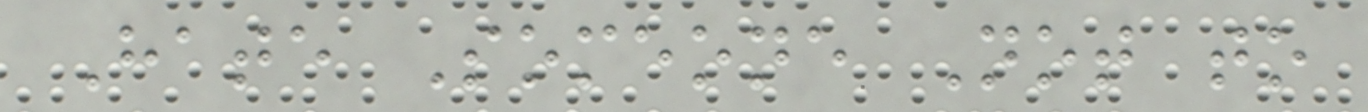Hate Someone Not to
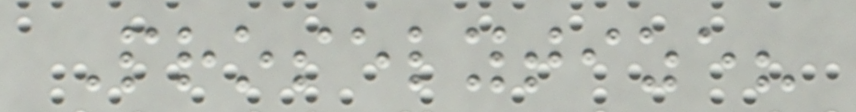Proselytize?
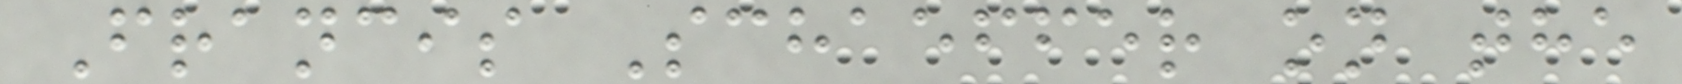Francis Schaeffer on the
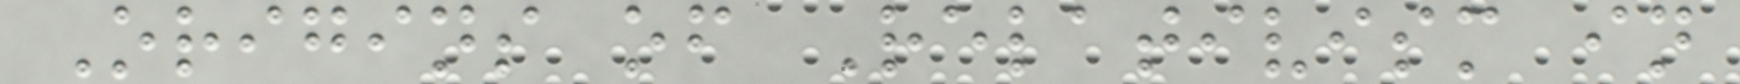Origins of Relativism in
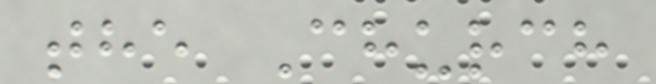the Church
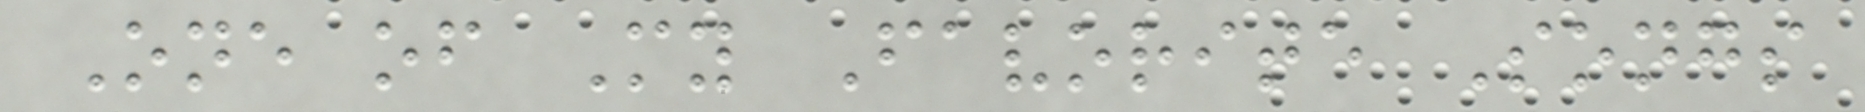One of My Favorite Songs
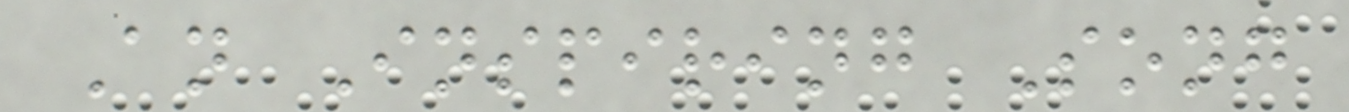An Inspiring Song
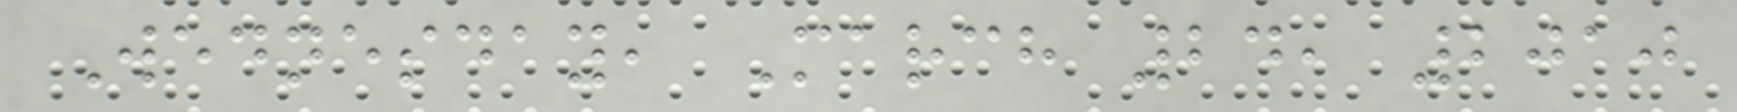Wednesday, March 24, 2010
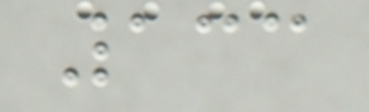133
